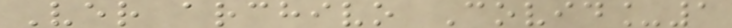Ver archivo Covid_1
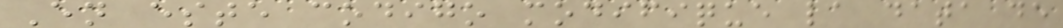En este codigo modifique la data de
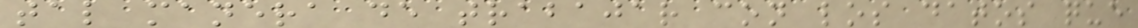tal manera de trabajar con los datos que
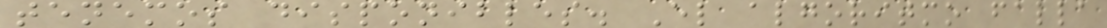tenemos disponibles. El algoritmo falla
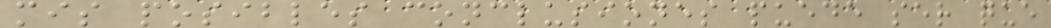mis posibles conclusiones puede ser que
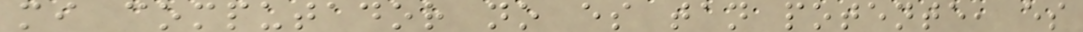mi computador no es tan potente, es
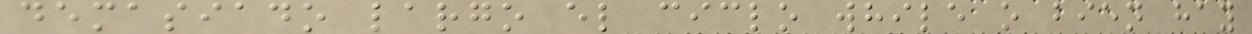demasiado largo el ciclo while o bien hay
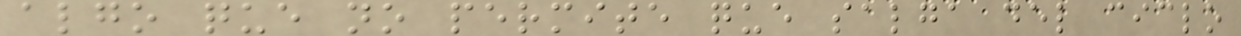algo que no permite que salga del ciclo
